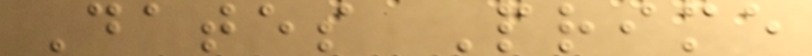Dates Prime
